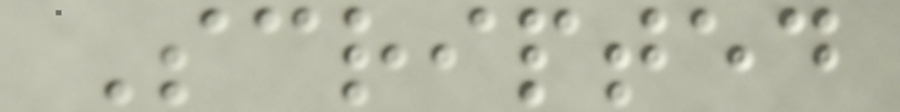Scripted
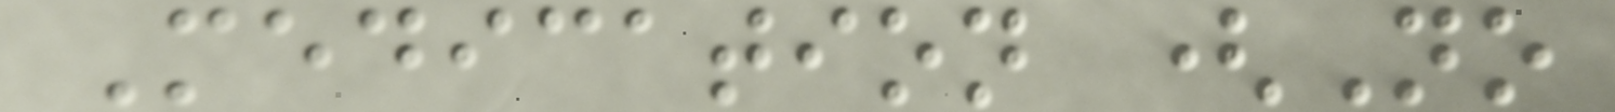Medication (No
